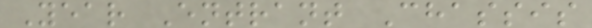Year Entrant Chassis
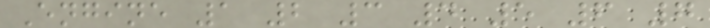Engine 1 2 3 4 5 6 7
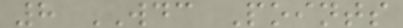8 WDC Points
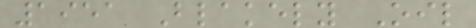1951 Blakely Oil
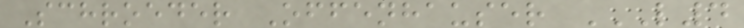Schroeder Offenhauser L4
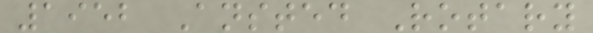1952 Ansted Rotary
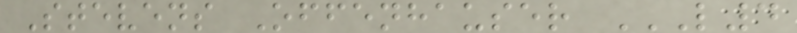Stevens Offenhauser L4
